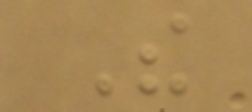The
